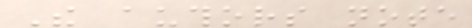The authors note
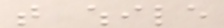that while
